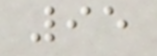95
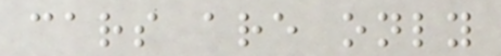cars are only
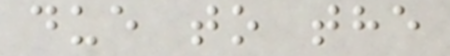due to the
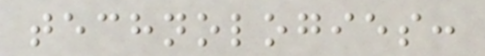technologies:
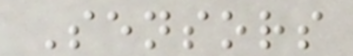Sensors
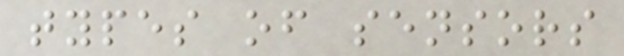types of sensors
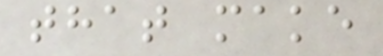that make
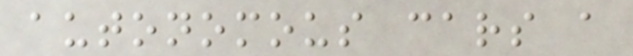autonomous cars a
